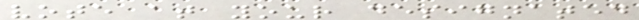vote at your designated
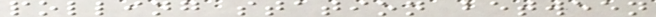polling station between
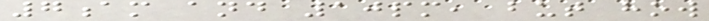7am and 10pm, but how
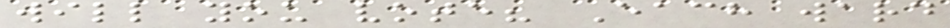will you vote? Each ward
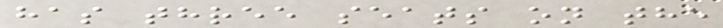has three seats on the
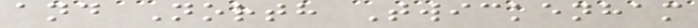and North Twickenham
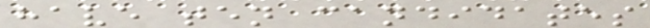have ten candidates
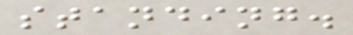standing.
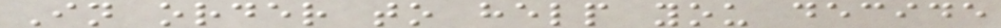In order to help you decide
